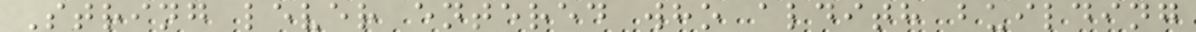String lever entered who aldith building
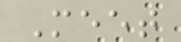Meet
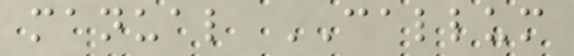manual CALLUM
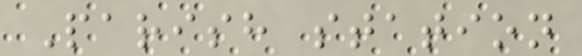Parish station
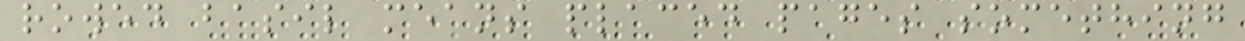rowed basil means placed pages something
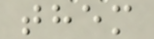them
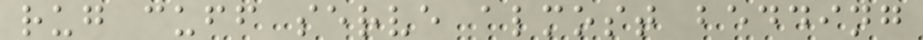rug cuff serve almost bedding
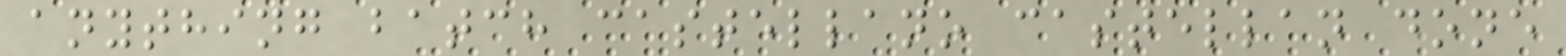anything batch castellano castellan done
